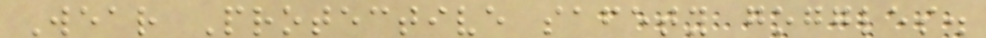Wear Protective safety goggles.
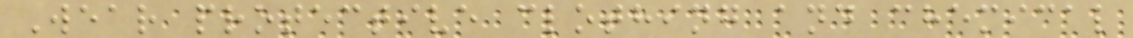Wear protective clothing and chemical
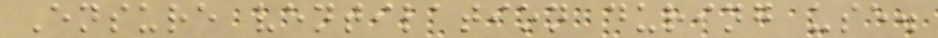Ensure ventilation during use.
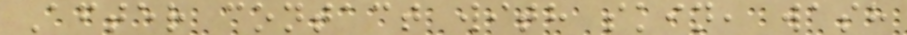After contact with skin, wash
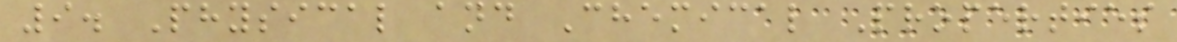9. Physical and Chemical Properties
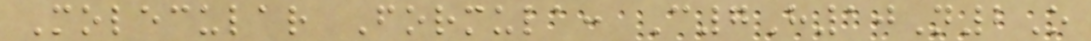Molecular Formula: C7H10N2O
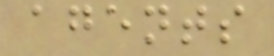agents
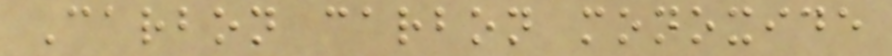Carbon carbon monoxide
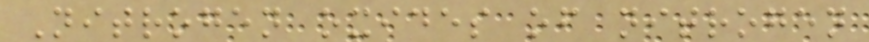Nitrogen oxides of nitrogen
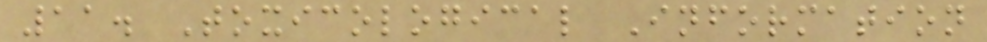11. Toxicological Information
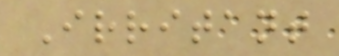Irritant
